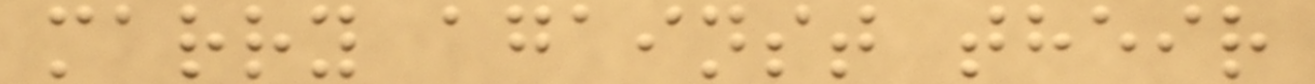marry against their
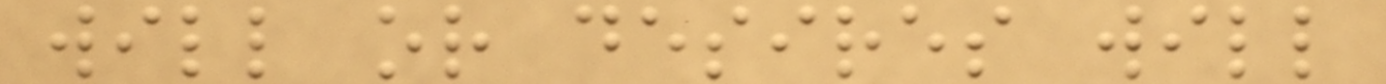will or desires will
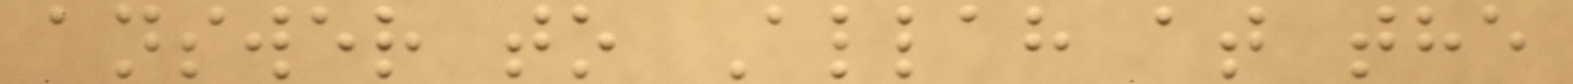answer to Allah at the
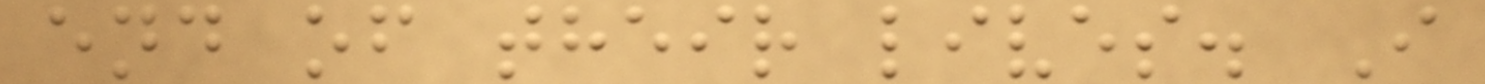end of their lives. I
